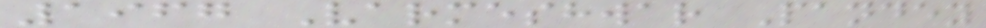1967 Varmeshwar Pandey
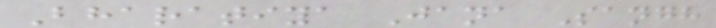Bharatiya Jana Sangh
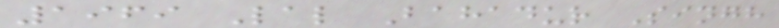1969 Lal Bahadur Singh
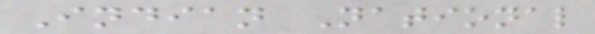Indian National
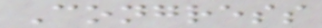Congress
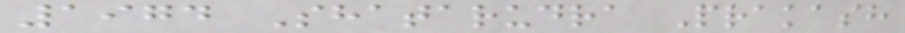1974 Shatarudra Prakash
